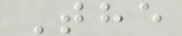The
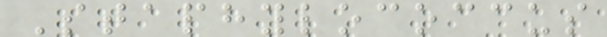Staphylococcus
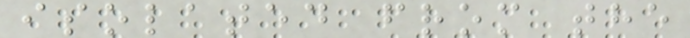isolated from the
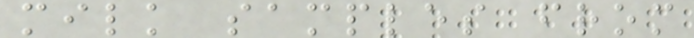milk samples from
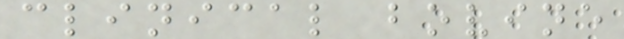clinical bovine
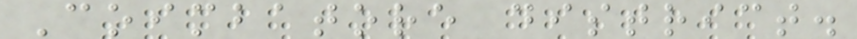Coimbatore district.
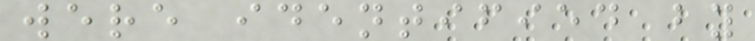were identified by
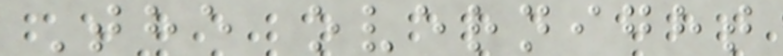The overnight
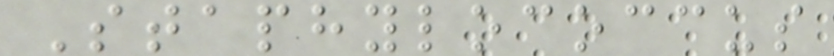Staphylococcus
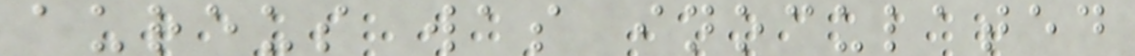aureus was inoculated
